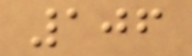106
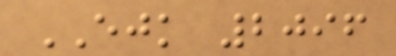EJK 2096
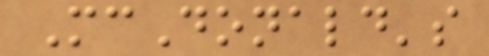McDonald's
